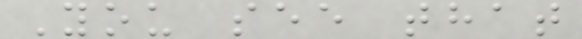You see that
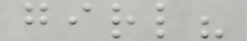girl?
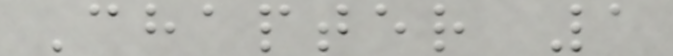Chapter 1
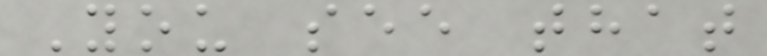You see that
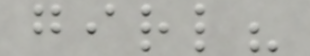girl?
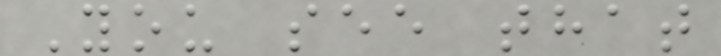You see that
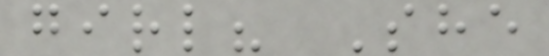girl? She
